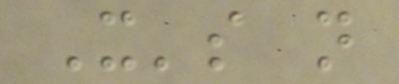It's not
